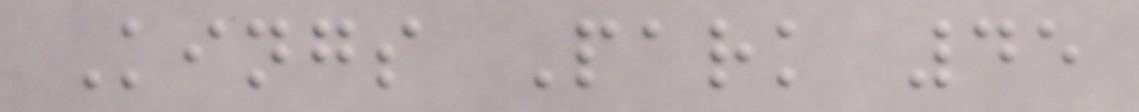Kings Park 45
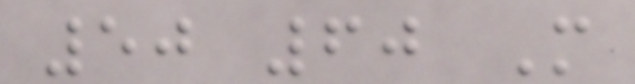50 60 M
